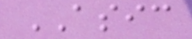ASIC
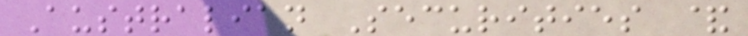Australian Securities &
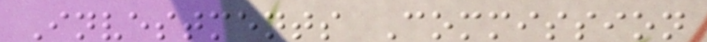Investments Commission
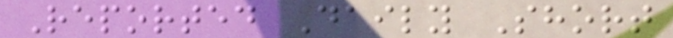Reported Daily Short
